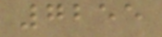7255
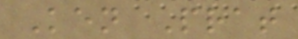Ken Prat
